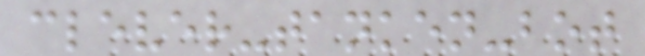clever-tanken-bot
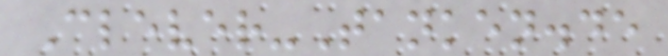Clever-Tanken.de
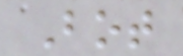Bot
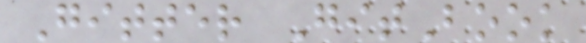Gitter GitBook
